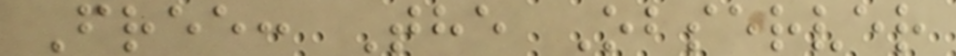Free: The Observer
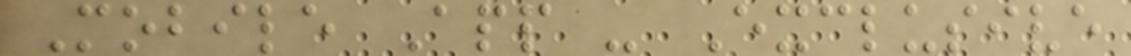Mobile App - Exclusive
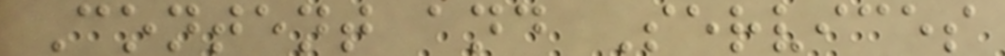Content and Services
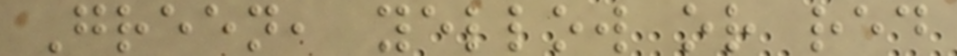Green, yellow or red
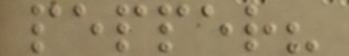pepper?
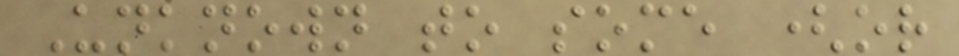Unknown to some (or
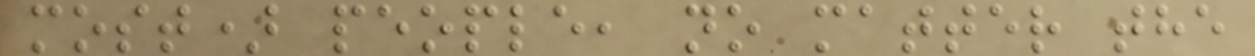most) people, no matter the
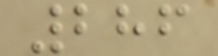286
